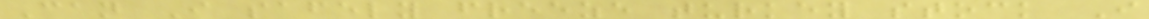Can I safely freeze turkey stock I
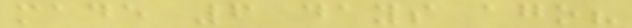made 6 days ago?
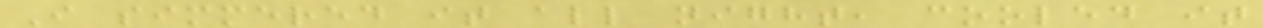I simmered it all night, cooled it
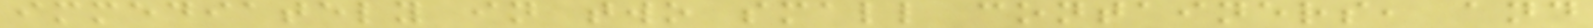immediately in two small containers, and
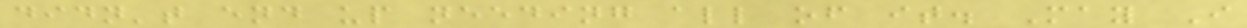didn't end up needing all of it. May I
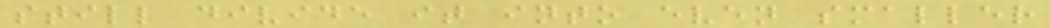still divide it into even smaller
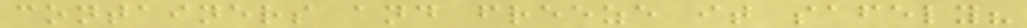containers and freeze it safely?
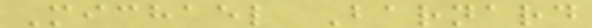Michael Barnard
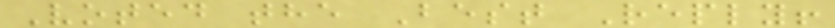Voted the Best Reply!
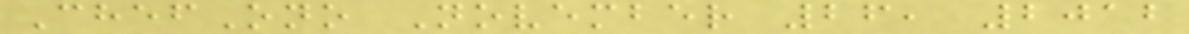ChefOno November 26, 2012
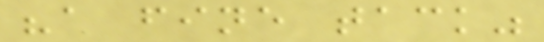"a fine tack"
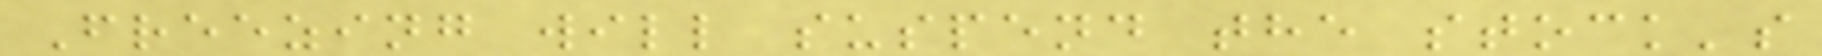Freezing will suspend the stock's
